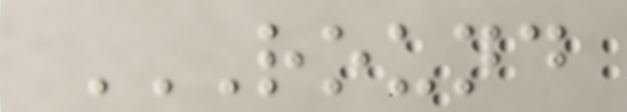ROUND
